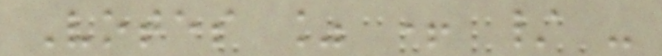Votes % + / -
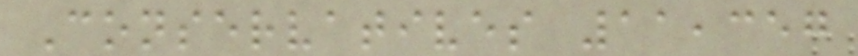Conservatives 11,357
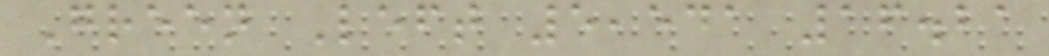Green Left 5,541 16.21
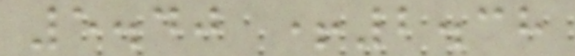5.40 +2.38
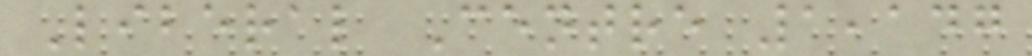Liberal Centre 1,147
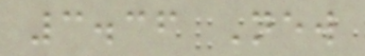3.36 New
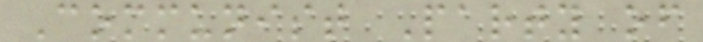Communist Party of
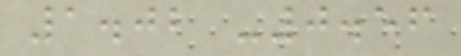1.02 -0.56
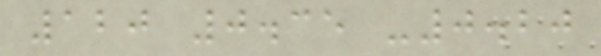120 0.35 -0.20
